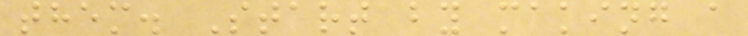them. Start by making a
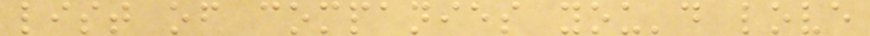list of companies you'd love
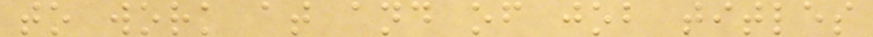to work at and of job titles
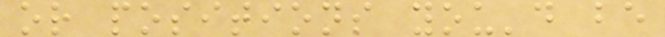or positions you'd be
